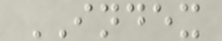INDEX
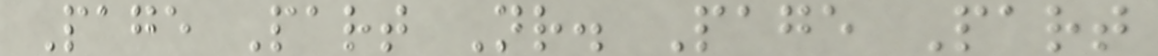Page Part Nr. Page Part
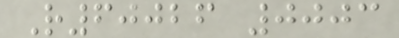R60026 0003
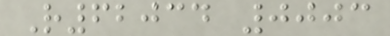R62034 0003
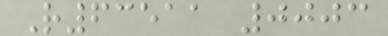R63511 0003
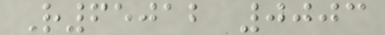R65012 0003
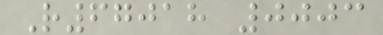R67018 0003
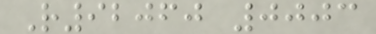R92060 0003
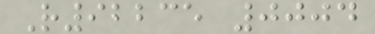R92235 0004
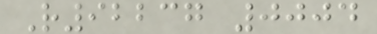R92237 0004
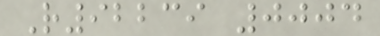R92239 0004
